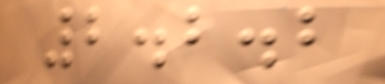2.2.2
